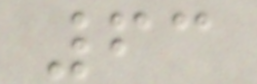63
